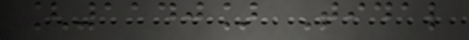[1140] Tidal
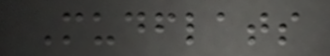Mudflats
